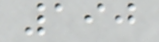190
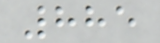885
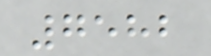7582
